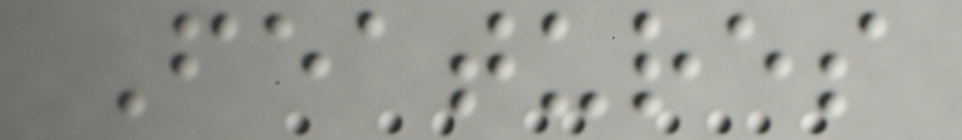Features
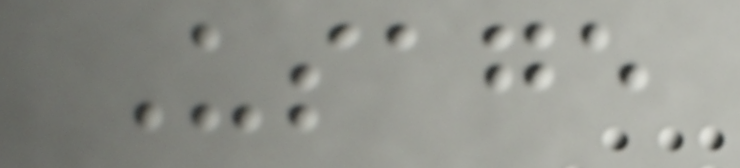Usage
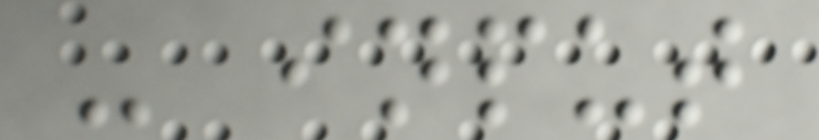- input
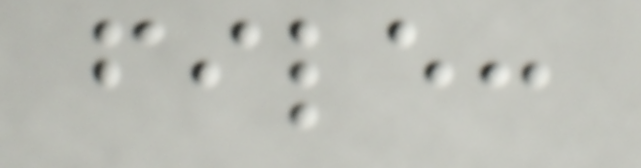file:
